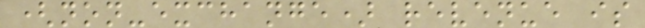(non-exchange) revenue is
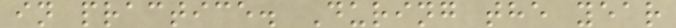in practice. During the year
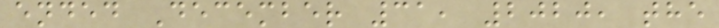ended December 31, 2020, the
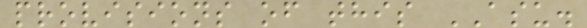provisions of this ASU.
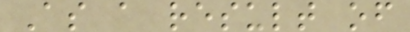As a result of
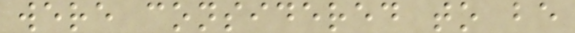were considered to be
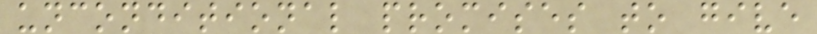unconditional promises to give
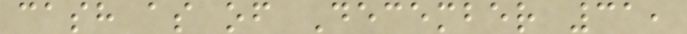cash as of December 31,
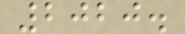2020.
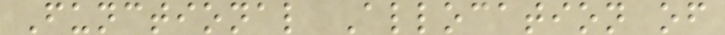Functional Allocation of
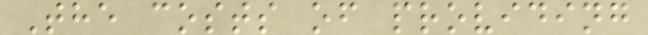The costs of providing
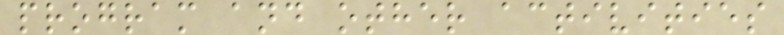program and other activities
